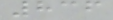836
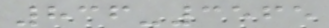836-3565
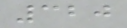320
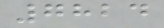7824
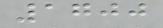1700
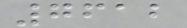7612
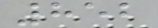852
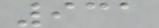931
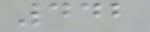442
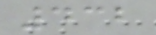432
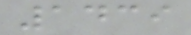1439
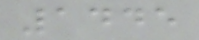1445
